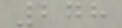278
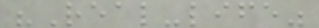"Real-life"
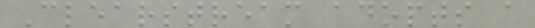Clearstream adopts a
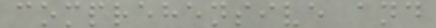comprehensive and
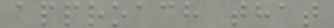approach that
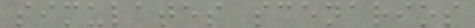simulates scenarios
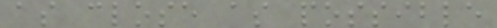as close as possible
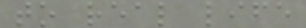to real life
